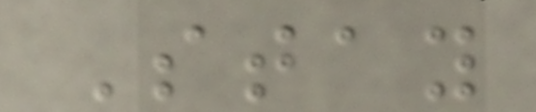Stay
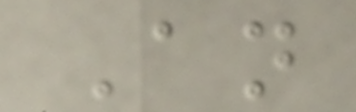An
